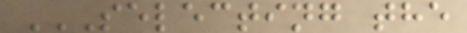SELECTING THE
